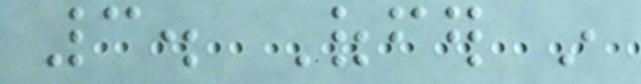3. Offer in
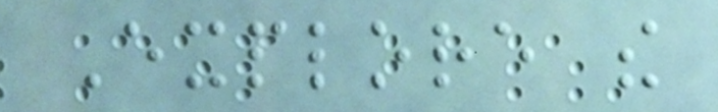Explore the
